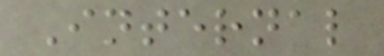Internal
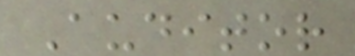Auditor
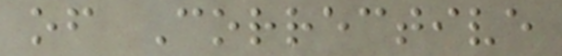of Corrective
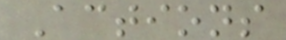Actions
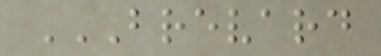BREVARD
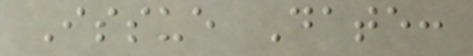Issue Date:
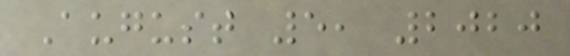August 5, 2020
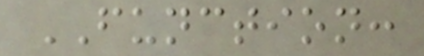FUNCTION:
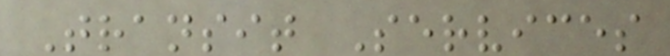Transit Services
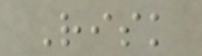Risk
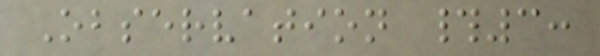Observation #3:
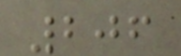206
